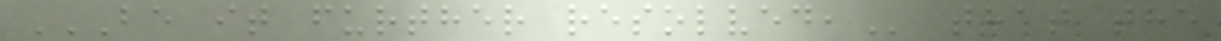BE IT FURTHER RESOLVED, that the
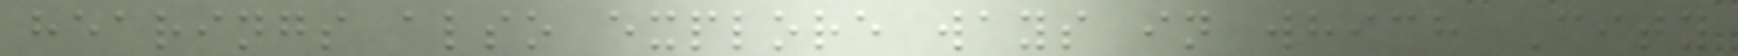hearings also explore ways in which City
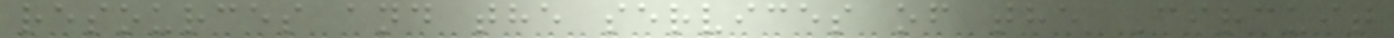resources and the services of the Circuit
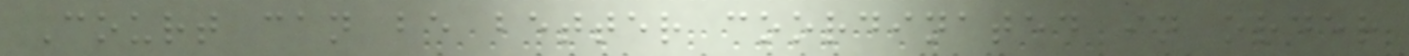Court can be better coordinated in order
